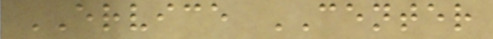ERVICE CENTER
